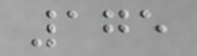175
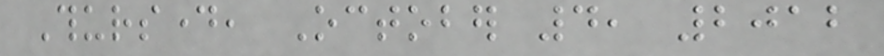Thursday, October 4, 2012
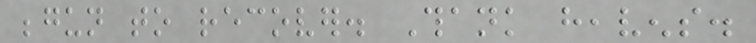begun to recover. Thank heavens.
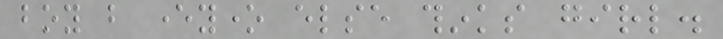boy but everyone else thinks girl.
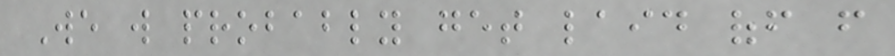We will probably get laid off from
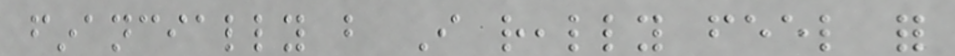financially but I really feel for
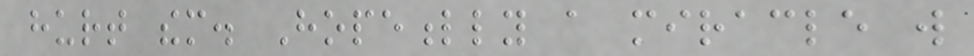hurt them. Hopefully a miracle will
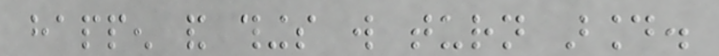happen and things will turn around.
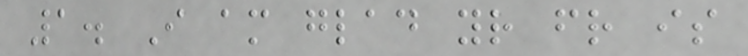1. I am glad your friend is
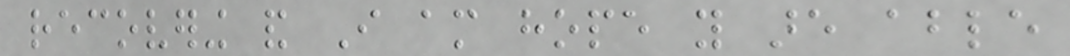recovering and I am hope you are able
